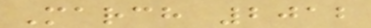March 2012
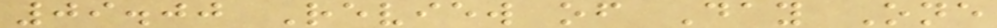09.00 Review of Day One
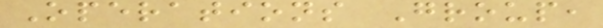Operations Group,
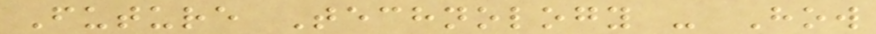Future Technology - How
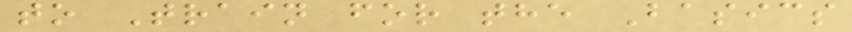to Train for the Basics
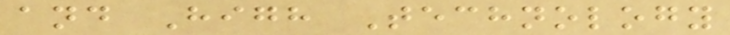and High Technology
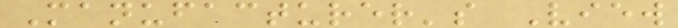Manufacturer's View
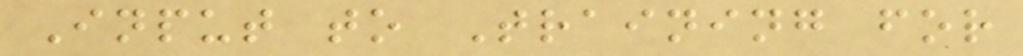Input to Training for
